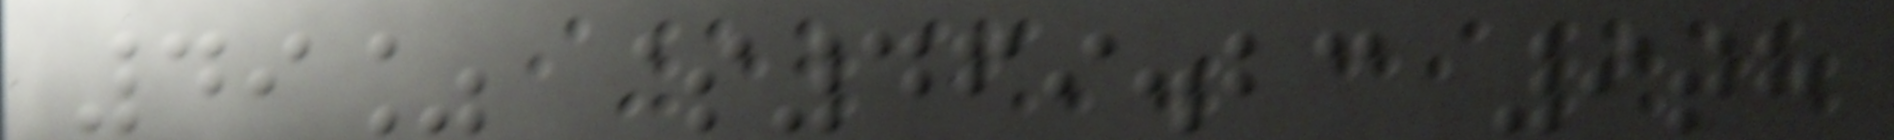49% $469.23 9th
